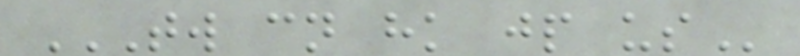TW CN HK JP US
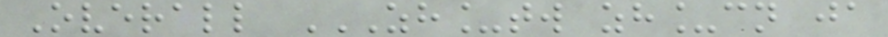Overall ZH_TW ZH_CN JA
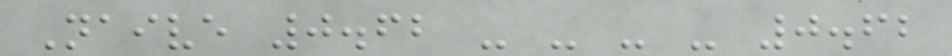Naive 0.62 - - - - 0.62
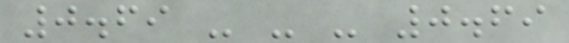0.69 - - - 0.69
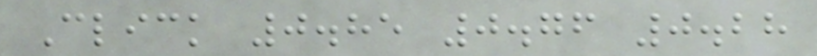Click 0.85 0.76 0.28
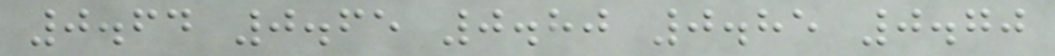0.64 0.65 0.80 0.85 0.70
